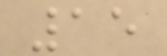15
